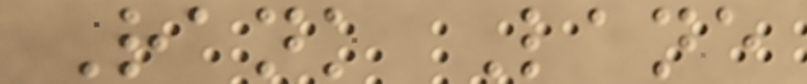Rank Lane
